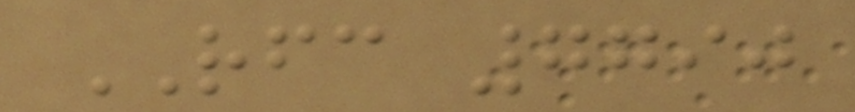RFC 7790
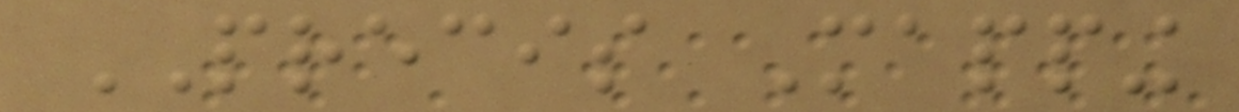PRECIS Mapping
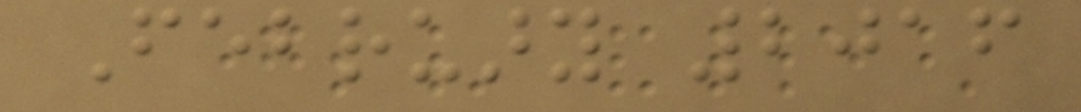February 2016
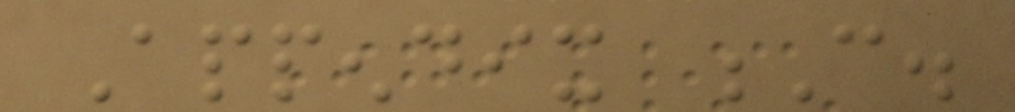Appendix C.
